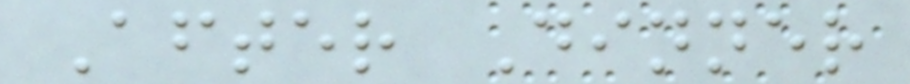After Dinner
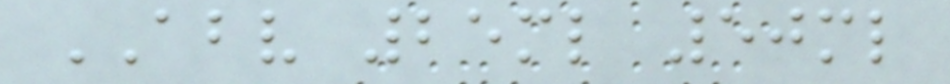ABV 25ml 50ml
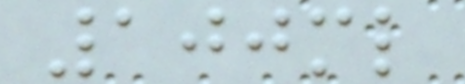100ml
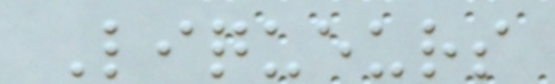Liqueurs
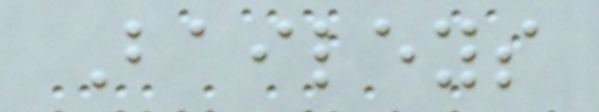Baileys
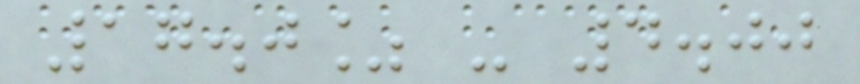17.0% - 4.00
